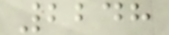2248
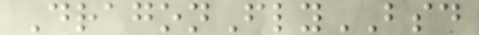DragonFlyBSD
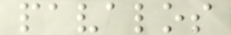pavalos
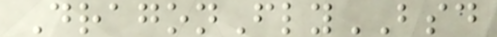DragonFlyBSD
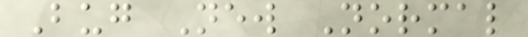Bug New Normal
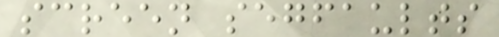screen segfaults
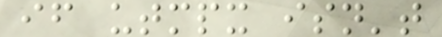if utmpx isn't
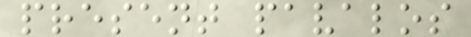present pavalos
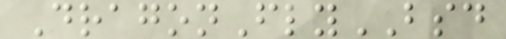DragonFlyBSD
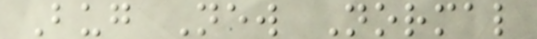Bug New Normal
